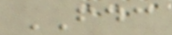FDC
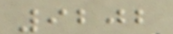9202
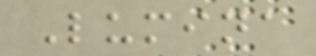Lumina
